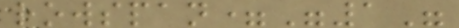rowspan="1"
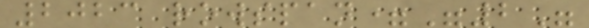2023 rowspan="2"
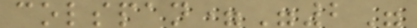colspan="2"
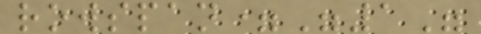rowspan="1"
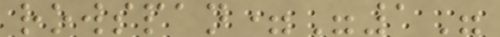rowspan="1"
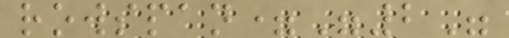rowspan="2"
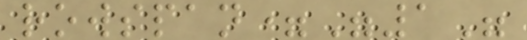rowspan="1"
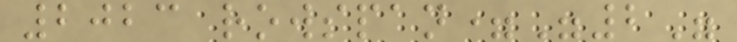2023 rowspan="2"
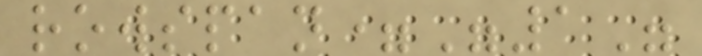rowspan="1"
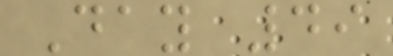Day 49
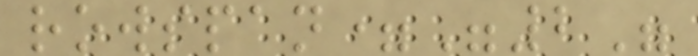rowspan="2"
